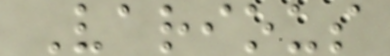Various
